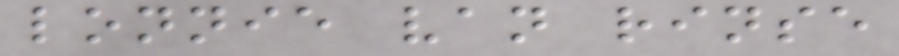lonnie van rinse
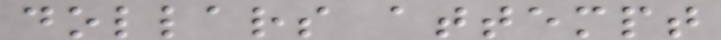dollars attempt
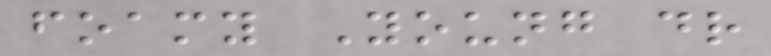foamy Young dr
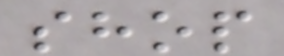shop
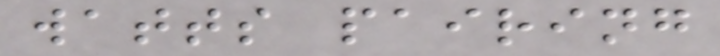watts pairing
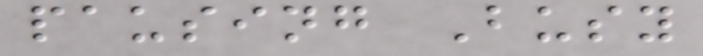pausing Busy
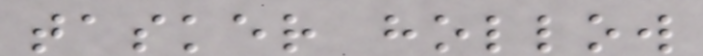tasker hollow
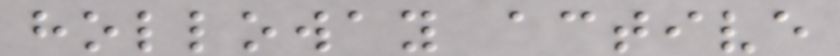holloway active
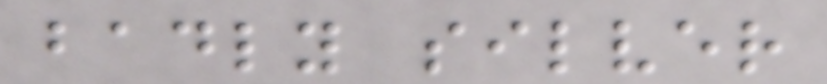badly silver
